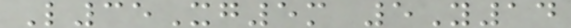L35Xg5m 5Y14
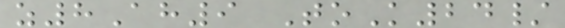z8Ah9 ToK24/
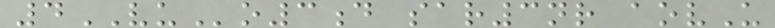4VUo3d sar3nr aovU
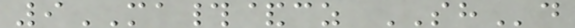9MA#&cz SHd
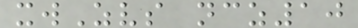xwZvs ncz10
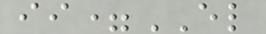ii=EL
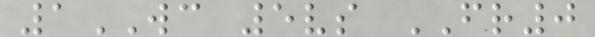1WC 5vs FR0
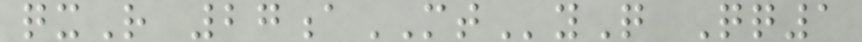qxR 27aMTyQ Qq1
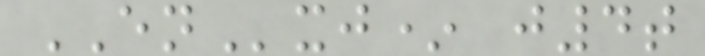ENxj* j4t
